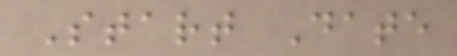Start Date
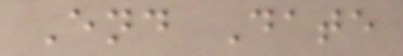End Date
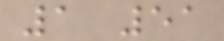1 51
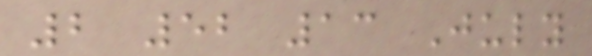2 52 13 July
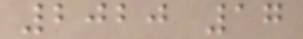2020 17
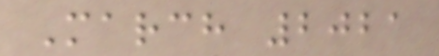March 2021
